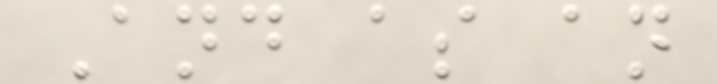And as an
